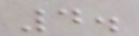4.
